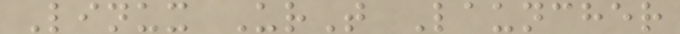Linux UrT Launcher
